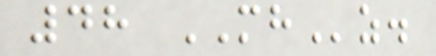48 MHz.
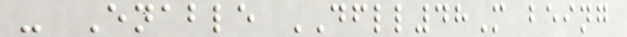- Enable DFLL48M being
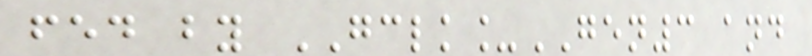fed by GCLK_GEN3 and
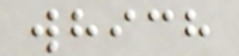which
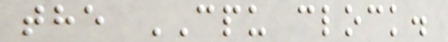the CPU clock.
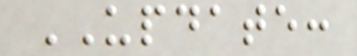UPDATE:
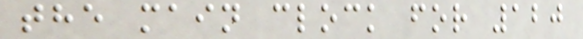the main clock for 120
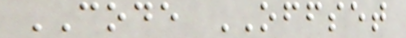CODE OFFSET
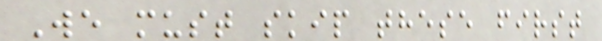We must skip these first
